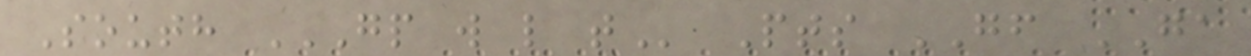South GP W L T Pts GF GA
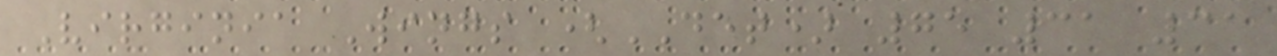Virginia Wings (DET) 75 31 31
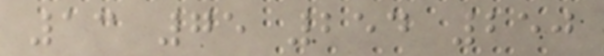13 75 254 250
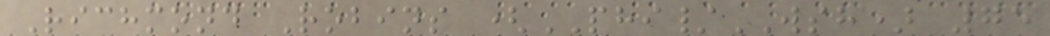Richmond Robins (PHI/WSH) 75
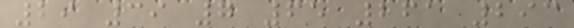29 39 7 65 261 293
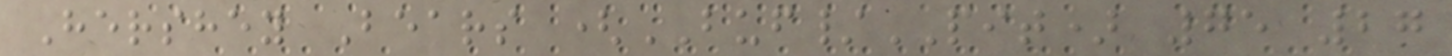Hershey Bears (BUF/PIT) 75 27
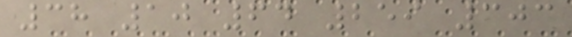38 10 64 259 303
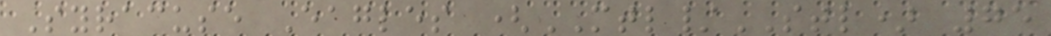Syracuse Eagles (MTL/STL) 75
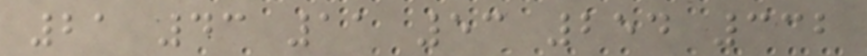21 43 11 53 254 332
